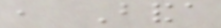, Banda
